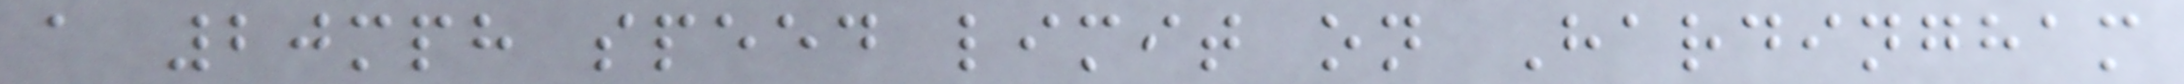a 20mph speed limit on Hardingham
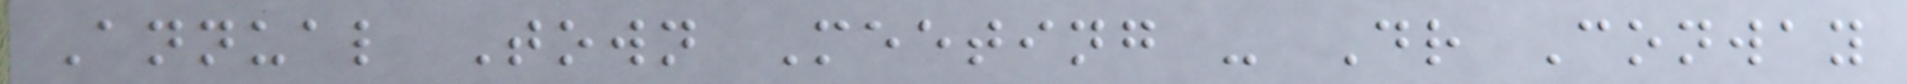Annual Town Meeting - Dr Conway
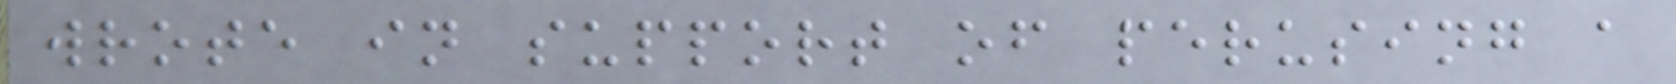wrote in support of perusing a
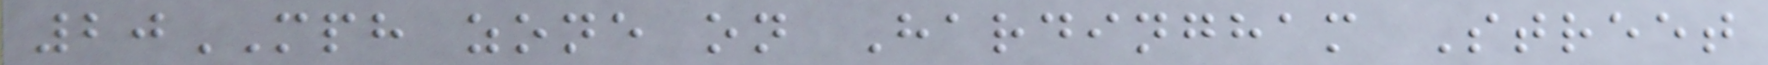20MPH zone on Hardingham Street
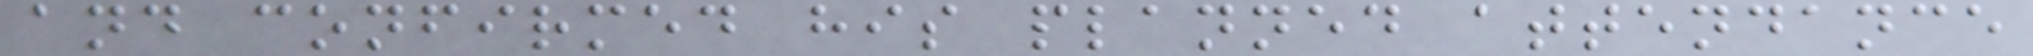and confirmed his planned attendance
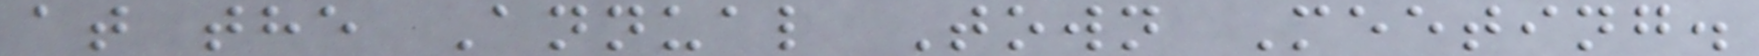at the Annual Town Meeting.
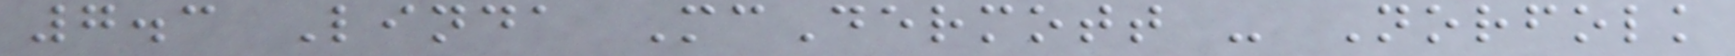7.3 Linda McDermott - Norfolk
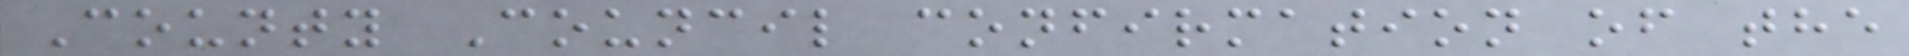County Council confirmation of the
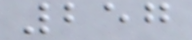257
